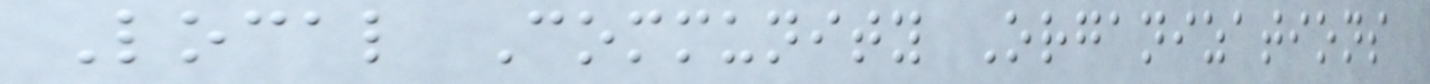Local Community Organizations
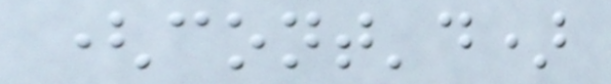(cont'd)
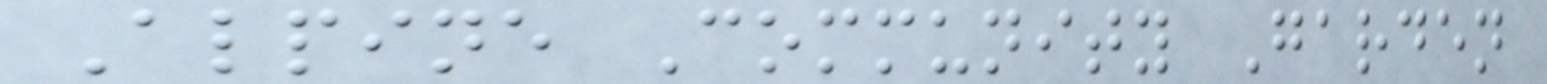Alpine Community Garden
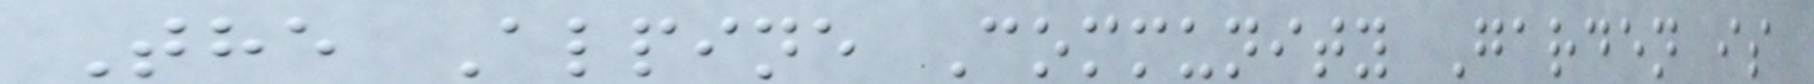The Alpine Community Garden is
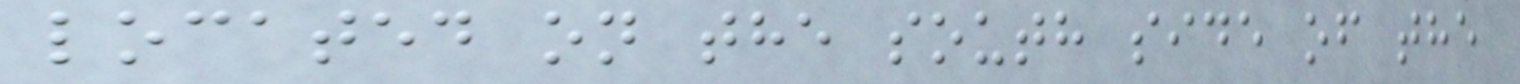located on the south side of the
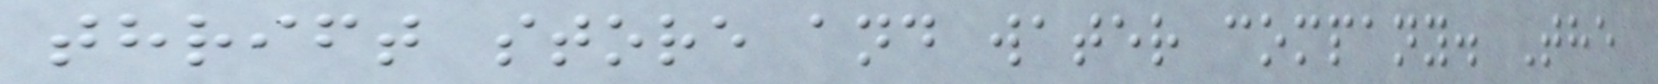thrift store and water company. The
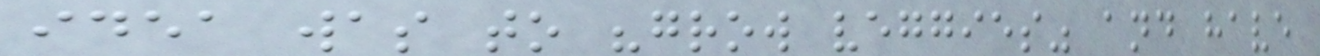idea was to "grow veggies" and have
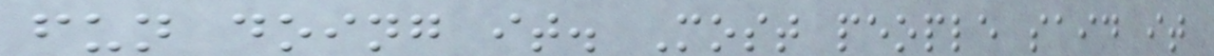fun doing it. Most people said it
